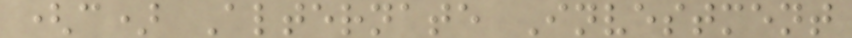(c) Alternate Investment
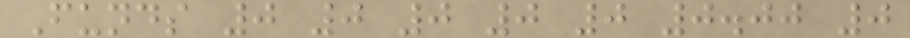Funds 0 0 0 0 0 0.00 0
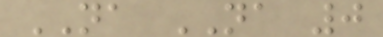NA NA 0
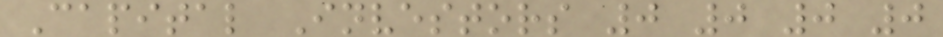Capital Investors 0 0 0 0
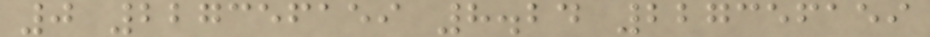0 227356159 8.24 227356159
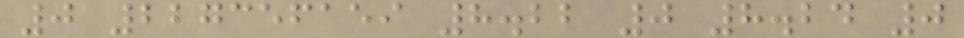0 227356159 8.22 0 8.24 0
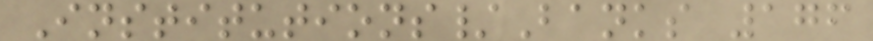Institutions/Banks 176
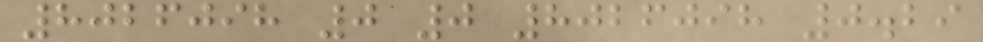8026098 0 0 8026098 0.29
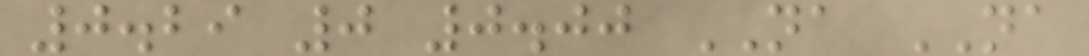0.29 0 0.00 NA NA
